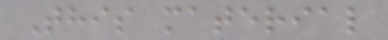This material
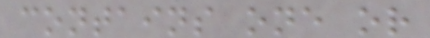contains one or
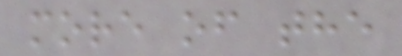more of the
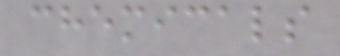chemicals
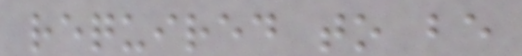required to be
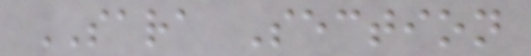SARA Section
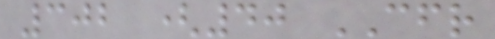302 (40 CFR
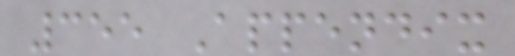355 Appendix
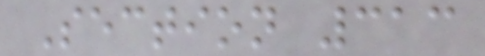Section 313
